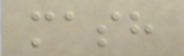mash
